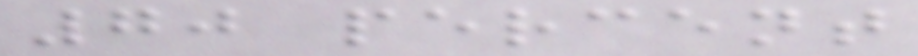70 percent
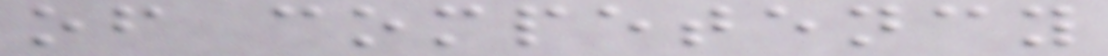of competency
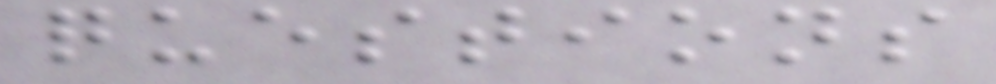questions
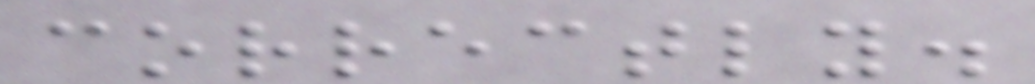correctly.
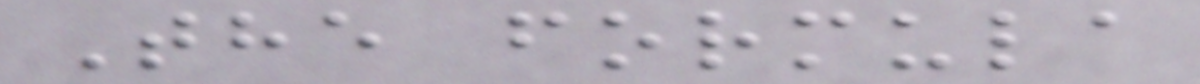The formula
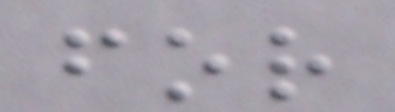for
